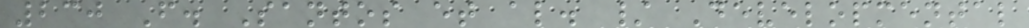230 F. Santos et al. / Developmental
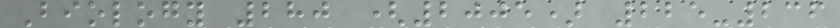Biology 280 (2005) 225-236
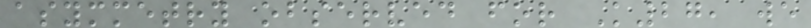asymmetry observed for K27, we
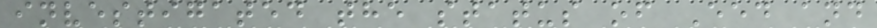investigated the status of Eed and
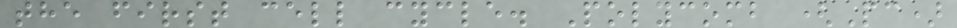the first cell cycle. Polycomb (Pc)
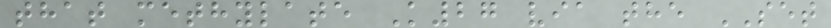that methylate K27 via the SET
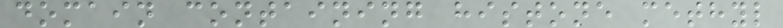domain containing histone methyl
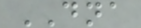DNA
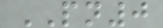PN0
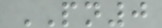PN0
